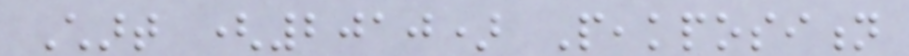Chart (2010) Peakposition
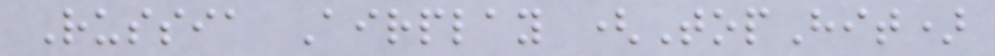Russia Airplay (TopHit)
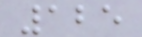125
